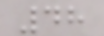48
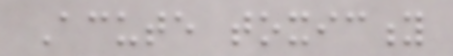Acute toxicity
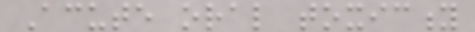Acute oral toxicity
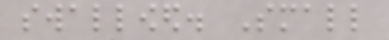swallowed. Small
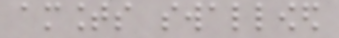amounts swallowed
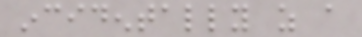incidentally as a
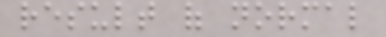result of normal
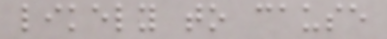likely to cause
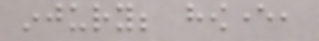injury; however,
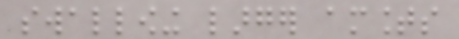swallowing larger amounts
